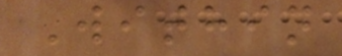Within
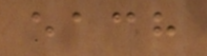each
